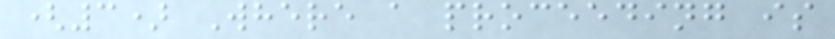(3) Where a proceeding is
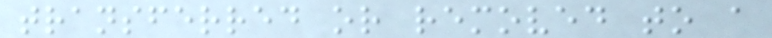transferred or removed to a
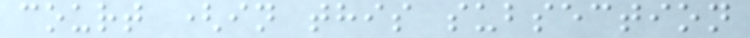court (in this subsection
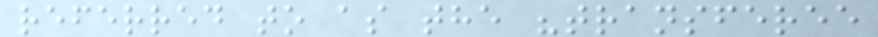referred to as the "transferee
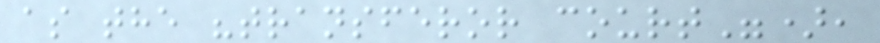as the "transferor court"),
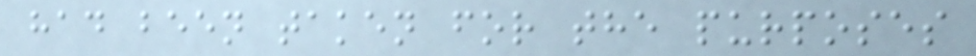had been taken for the purposes
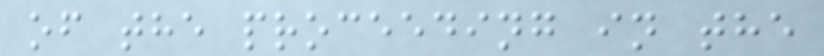of the proceeding in the
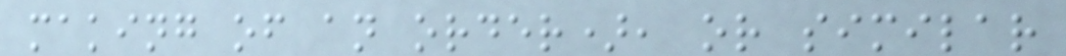making of an order), or similar
